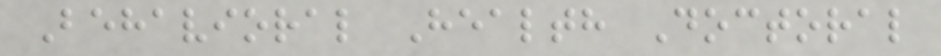Behavioral Health Doctoral
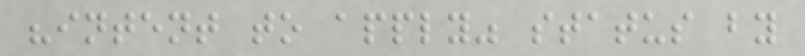"intent to apply" status by
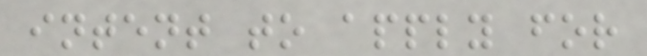intent to apply for
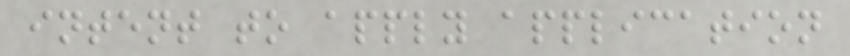intent to apply application
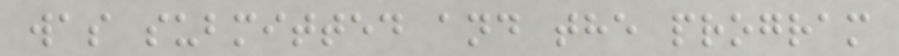was submitted and the program
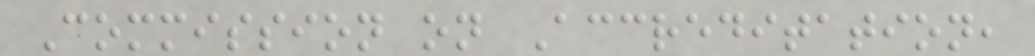Commission on Accreditation,
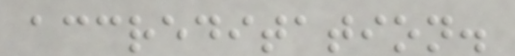accreditation.
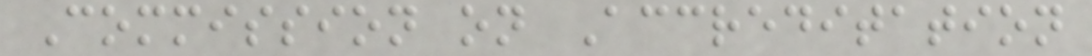Commission on Accreditation
